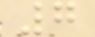7
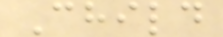Child
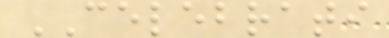CELEBRATI
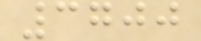3700
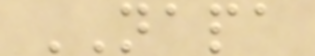NAPA
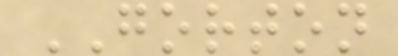GORTON
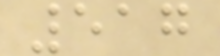517
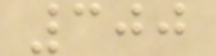300
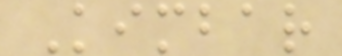Kimbar
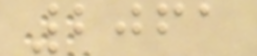2061
